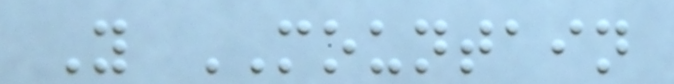Y MOUNTAIN
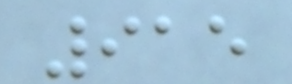915
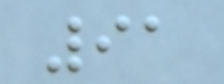91
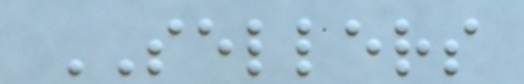SELLERS
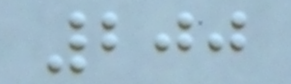200
